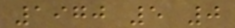1970 5 0
